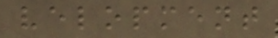velopment
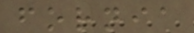fornia
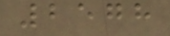2578
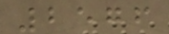2576
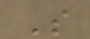S
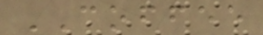COFFEE
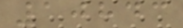10843
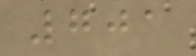701
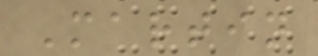Martin
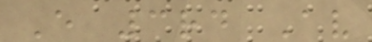E 3rd Av
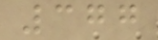377
